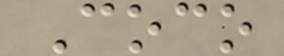Coco
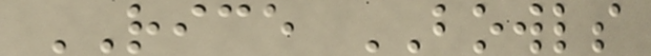RICE BOWLS
